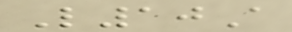L10A
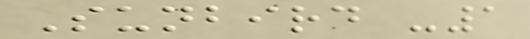Sunbird -1
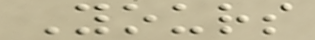Yours
